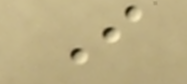I
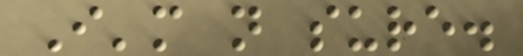I'm not sure.
